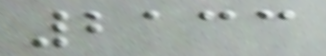2133
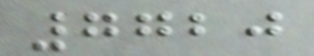7720
